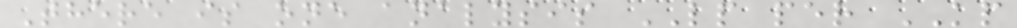There is one analysis LP per KP
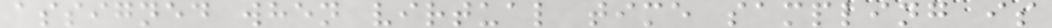assigned when virtual time sampling is
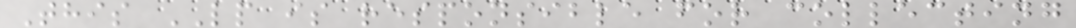This LP is responsible for collecting
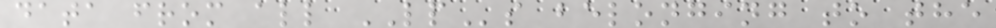data from all LPs belonging to the
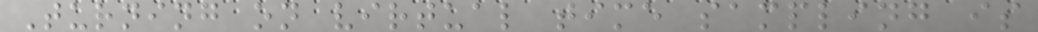Turning on virtual time sampling is
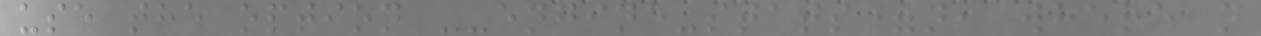use the option --engine-stats=n, where n
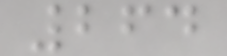264
